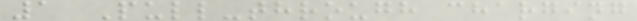1 Pull-through charging
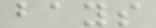bays
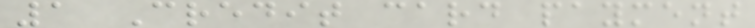1 Credit card payment
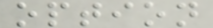option
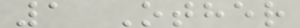1 Other
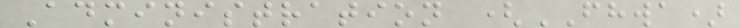Administration (FHWA)
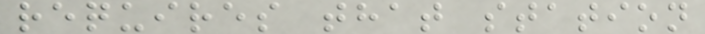requires that station
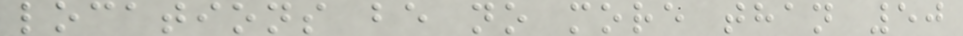locations be no more than 50
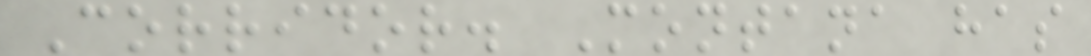Corridor. Montana has
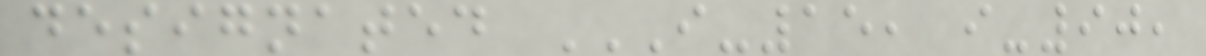designated I-15, I-90,
